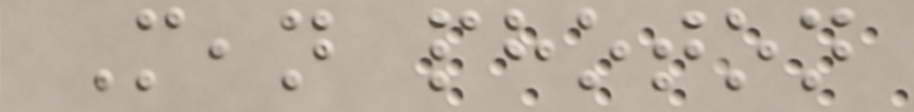Mean photon
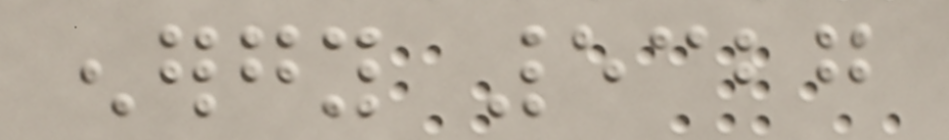energy 5327
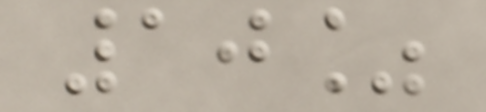10%
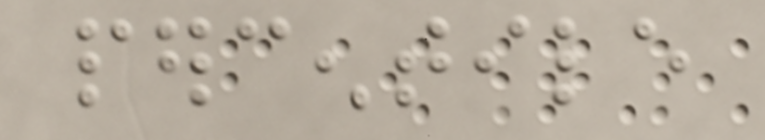percentile
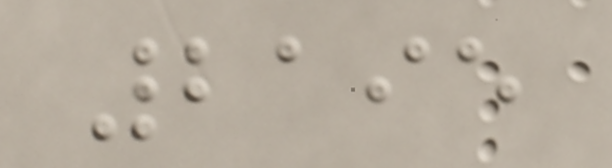2195
